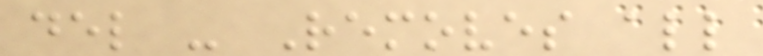del - Removes all
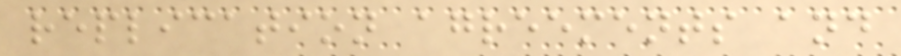replication agreements and
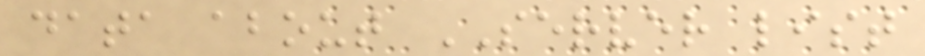data about SERVER list
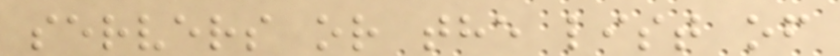servers or the list of
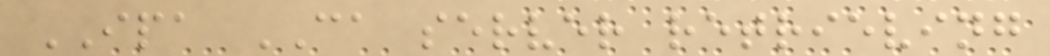IPA CA server retrieving
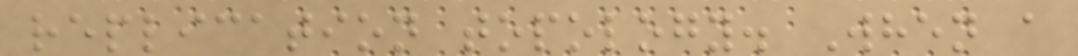replication topology. When a
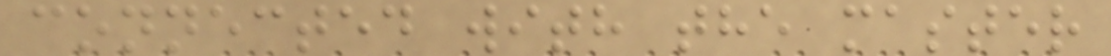connected with the master
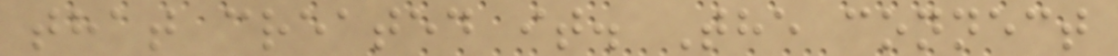that created it. The connect
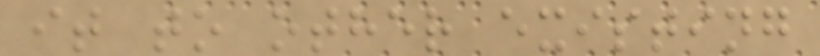it to other existing
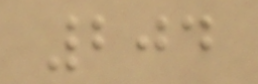204
